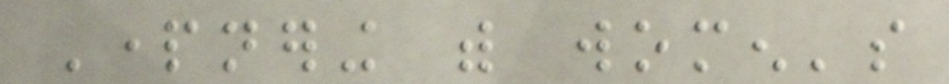Partnering with women's
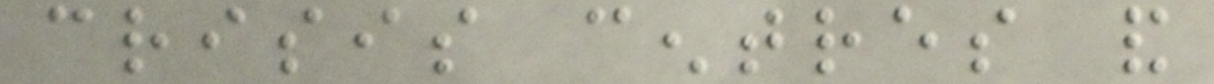crisis centres and
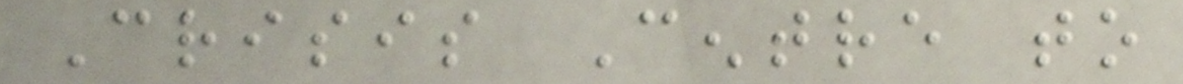Crisis Centre to
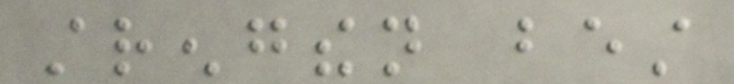strengthen best
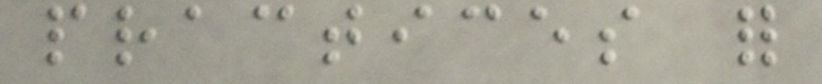practices for
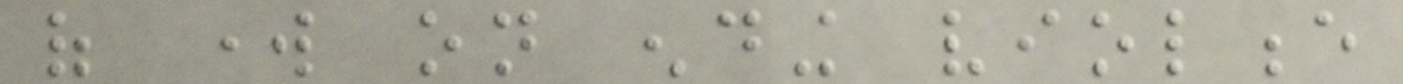of work on ending violence
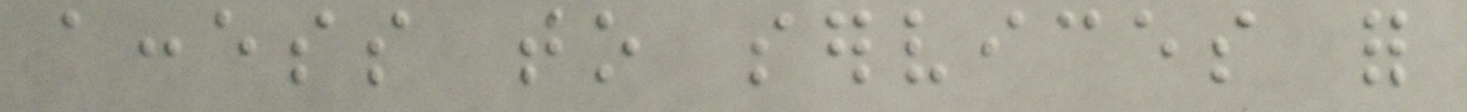access to services for
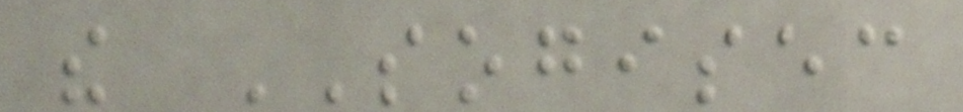the SOGISEC
